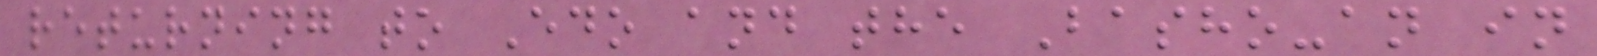returning to Edo and the Basho-an in
